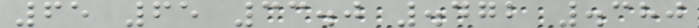65 65 33.0 .472 .380
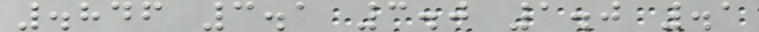.846 3.1 3.0 1.0 .1
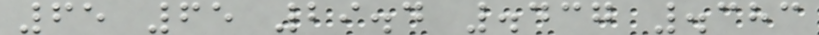65 65 29.4 .437 .383
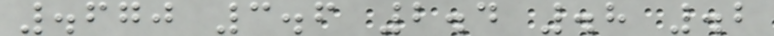.670 3.6 2.4 .8 .2
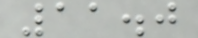11.0
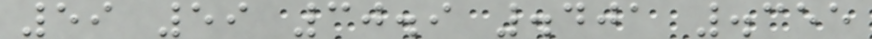59 59 30.9 .401 .355
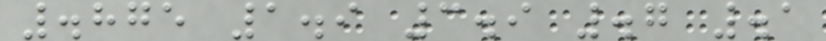.875 1.9 3.9 .7 .1
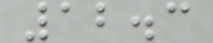12.3
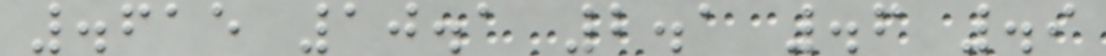.615 10.1 2.1 .6 .9
